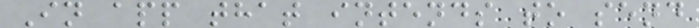In app that intends to send
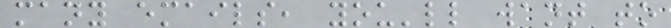many emails, you'll want to
